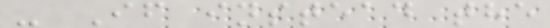- If instead the
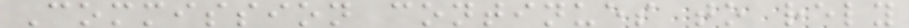Commission continues to rely
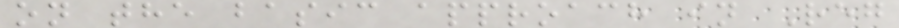on the basic approach in Reg
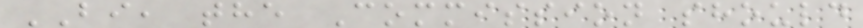BI, the Commission should
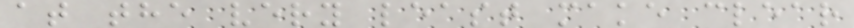at the very least make clear
